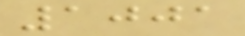1001
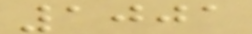1001
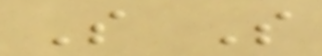S S
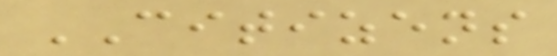CITIZENS
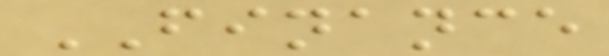FINANCE
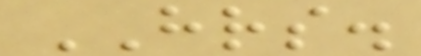HRS.
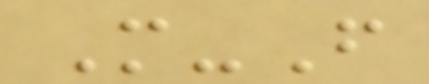M-F
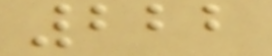222
